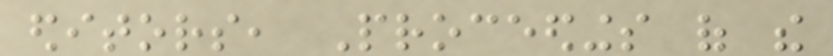editors, Proceedings of the
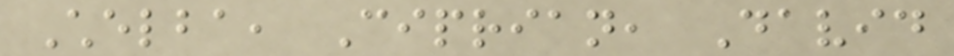Chelba, Ciprian, David
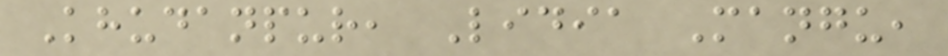Khudanpur, Lidia Mangu,
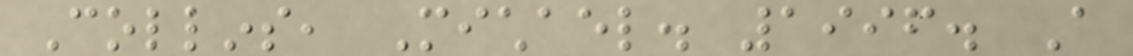Collins, Michael. 1996. A
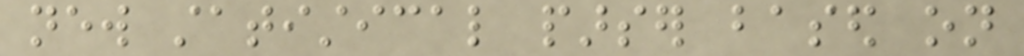new statistical parser based on
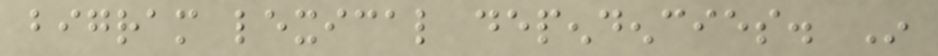bigram lexical dependencies. In
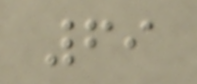69
